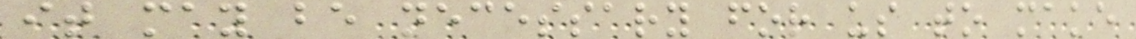it may be necessary for us to make
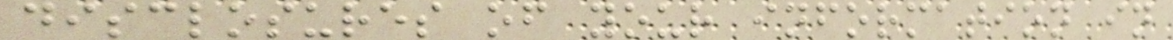disclosures of your information in
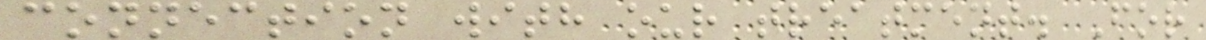connection with our treatment. For
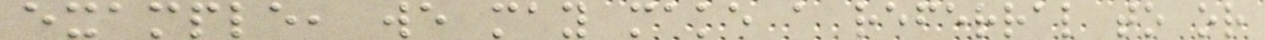example, we may make a referral to or
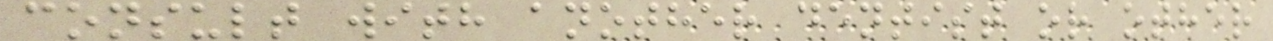consult with another dentist or other
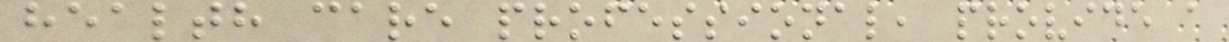health care professional, provide a
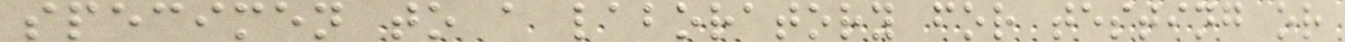specimen to a laboratory for testing or
